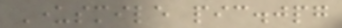Undersmile pic.jpg
